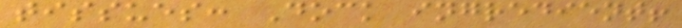tissues: Dock ingredient!
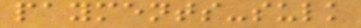payments-sulk
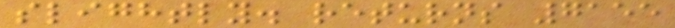slightly. returns 7155
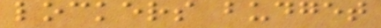lockers budget
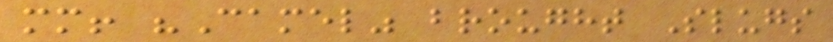mm! "Camel" brought Slugs
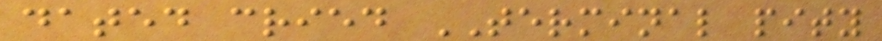dated cried TERMINAL pity
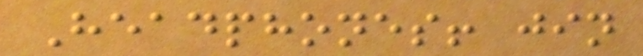Headphones! jin
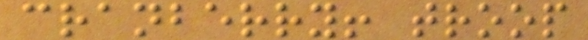cranberry! troop
